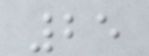25
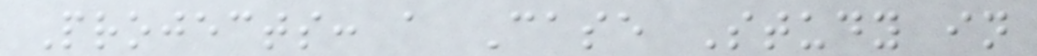Projects: a Case Study in
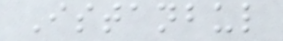Istanbul
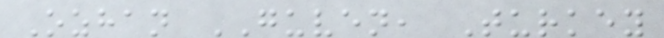Ozhan GUVEN, Turkey
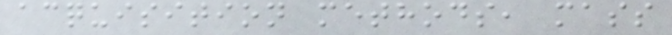acquisition methods, mass
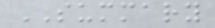SUMMARY
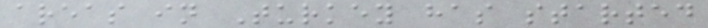areas in Turkey has started
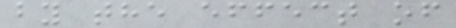by the effect of
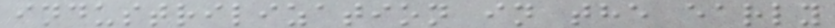industrilization in the early
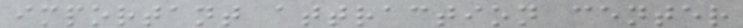important attraction center
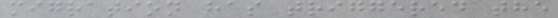migration has triggered the
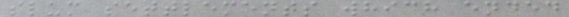slum settlements which ended
